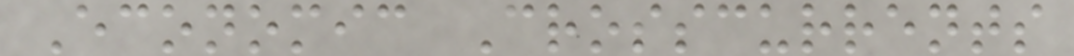Economic Crosscurrents
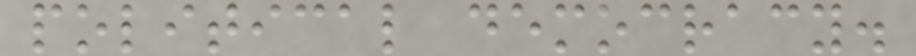political democracy.
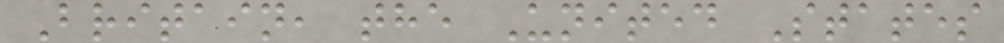Britain, the United States
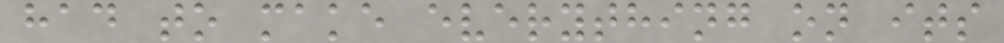had to make everything on its
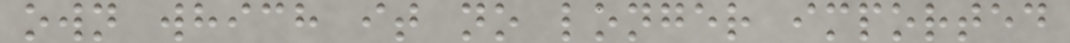own which it no longer imported
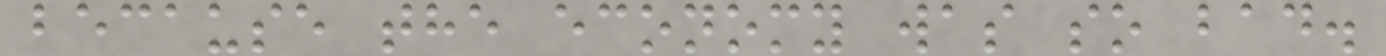because the economy was so bad.
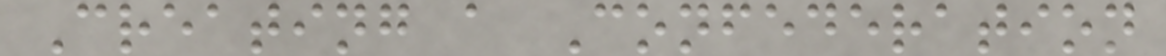Creating a Confederation
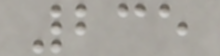235
